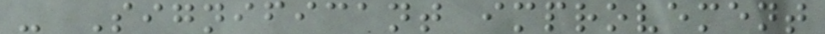- Significant improvement
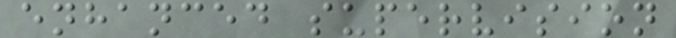enhanced supervision
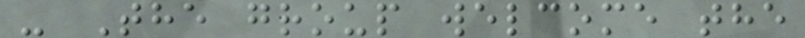- The group welcome the
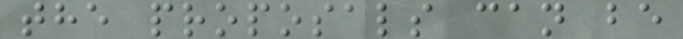the proposals can be
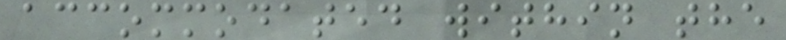accommodated within the
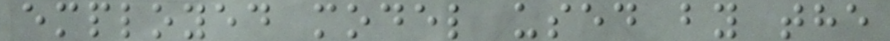employed model used by the
